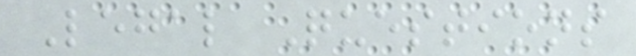Legal Questions
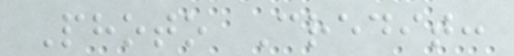Photo Credit:
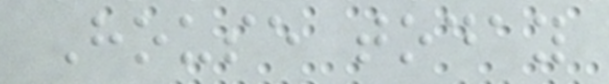House today
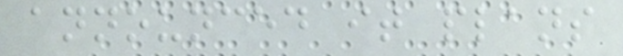announced it plans
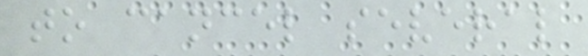to cancel several
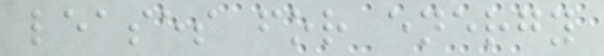leases for energy
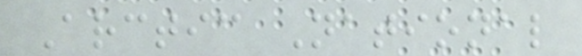Arctic National
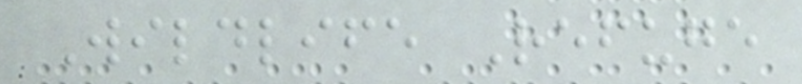Wildlife Refuge
